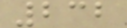232
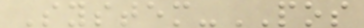System-POS
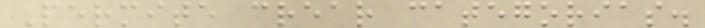Permite crear categorias.
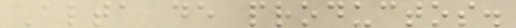Alta de productos.
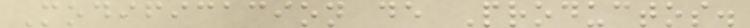Modificacion de Productos.
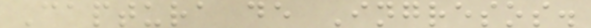Captura de Ingresos.
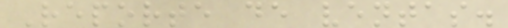Reporte de ventas.
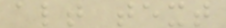alt text
